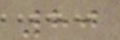80
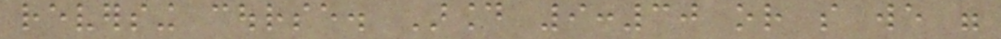reversing course. Around 9:30 or so we were
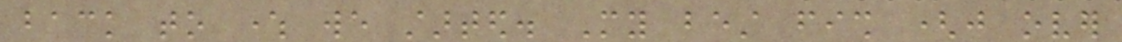back to where we started. My best fish (just over
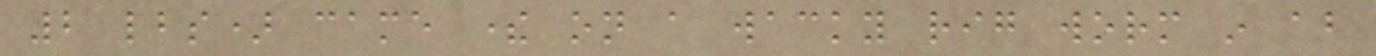2 lbs) came there on a wacky rig worm in about
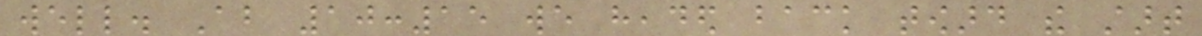well. About 10:15 we headed back toward the start
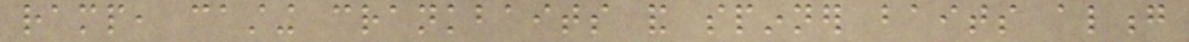ramp, casting crankbaits and spinner baits along
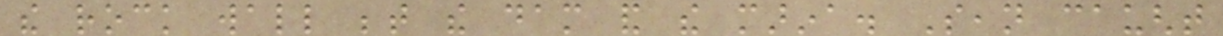the rock wall between the dam and the marina. Sean caught
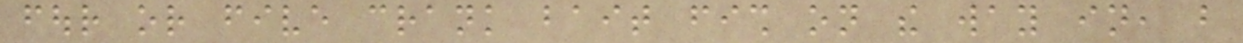four or five crank bait fish on the way in, but
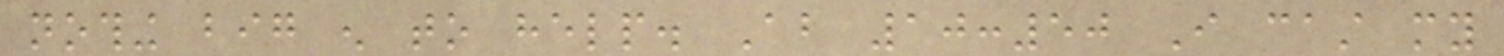nothing big enough to help. About 10:50 I cast my
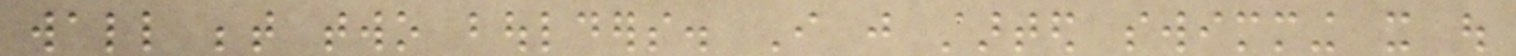wall between two boulders. I just started swimming it out
